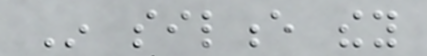In silence they
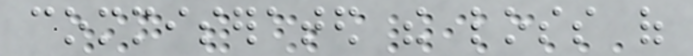commiserated the loss of
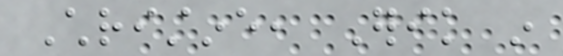Christine, Erik in
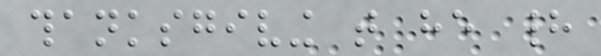thanksgiving that he had
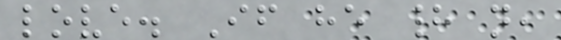love. If he had not,
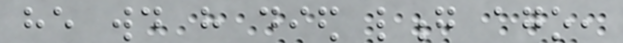he would have died long ago,
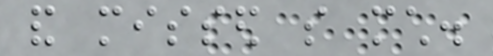and missed so much.
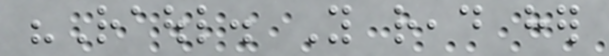"Raoul. You read her
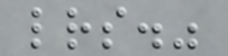letters."
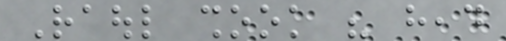Raoul shook his head
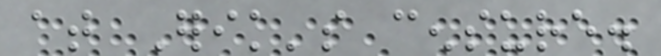at Erik's censure.
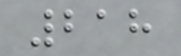218
